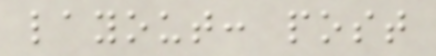layout: post
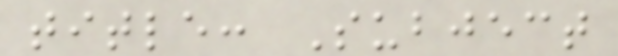title: Subject
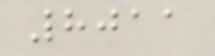8011
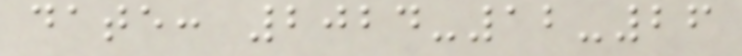date: 2024-12-26
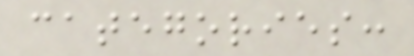categories:
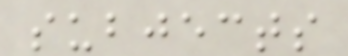subjects
